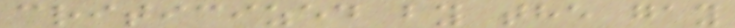criticized by the gay
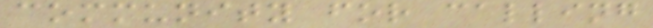community for calling
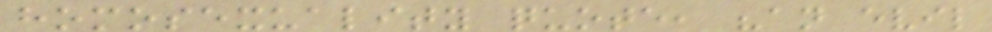homosexuality quote, "an evil
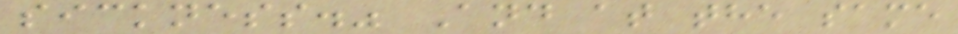sickness." And at the same
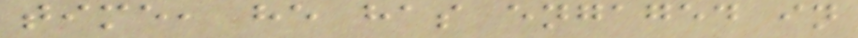time, he has engaged in
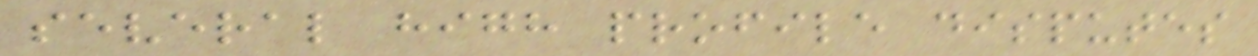several high profile disputes
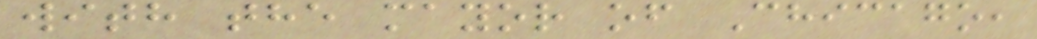with the mayor of Chicago,
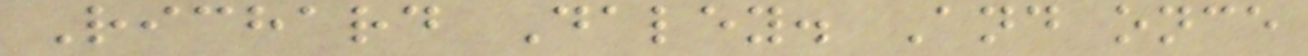Richard Daley. And once
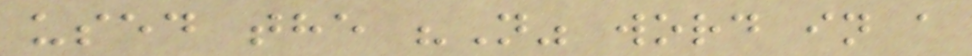used the "N" word in a
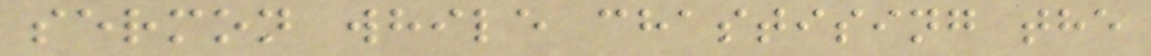sermon while chastising the
